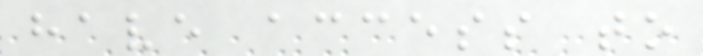have access to
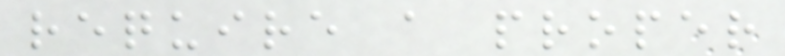require a proper
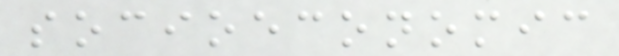socioeconomic
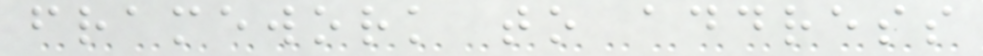framework to address
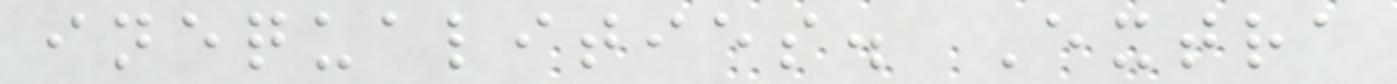inequalities. Extra
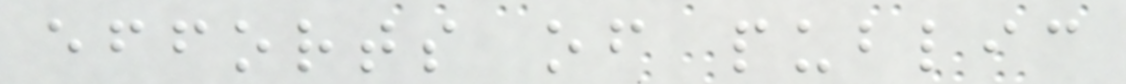efforts of public
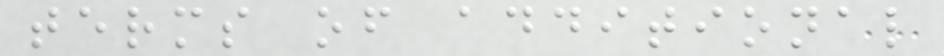terms of additional
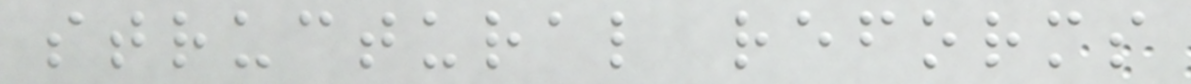structural reforms
